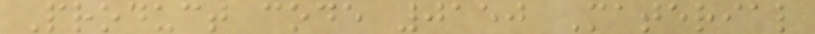Product code 0150 Material
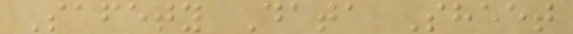Safety Data Sheet
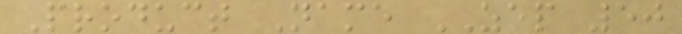Product Name ZEP 50
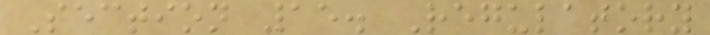Section 15. Regulatory
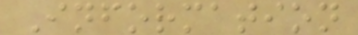Information
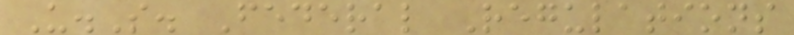U.S. Federal Regulations
